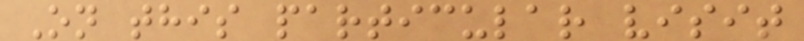On this particular visit
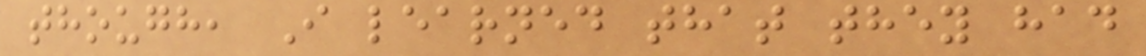though, I learned that they had
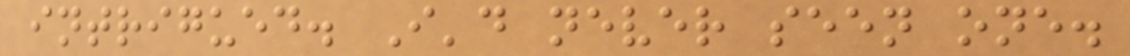intrigued. I'd never seen one.
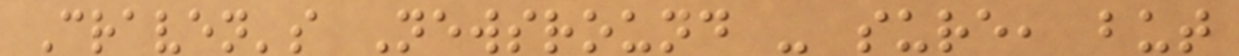Craven's Newsround - sure, but
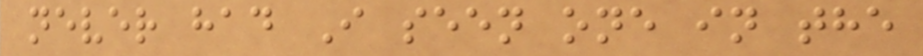never had I seen one in the
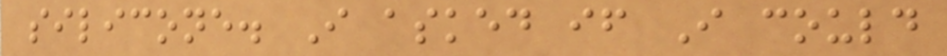silicone. I asked if I could
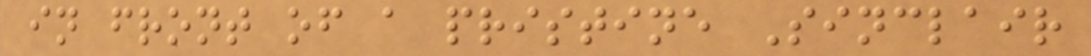in front of a pristine Sinclair
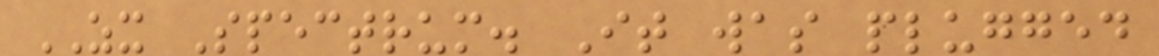ZX Spectrum. It was plugged
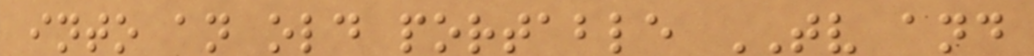into an old portable TV and
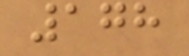178
